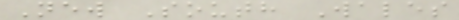New South Wales
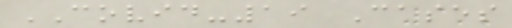COVID-19 Cases
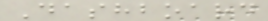Dashboard
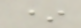*
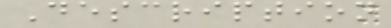Description
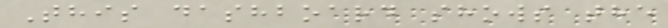This dashboard shows the
